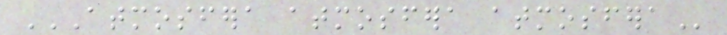ATMOSFERA ATMOSFERA ATMOSFERA
